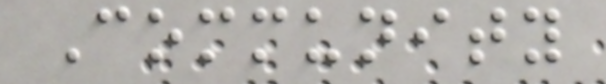Community
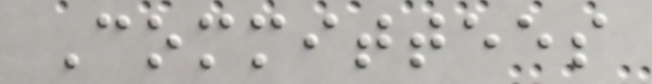Committees
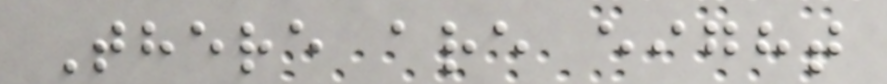There are eight
